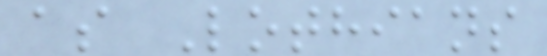as Lothians
